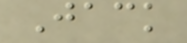Jack
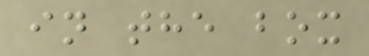in the box
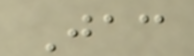Jac
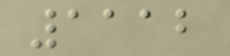1112
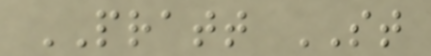PRATT ST
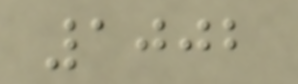1002
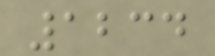1234
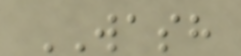WASH
